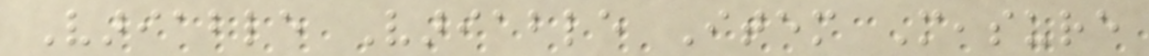Variable Variable Item Measure
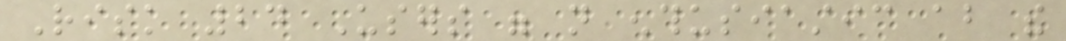Risk 24 Users were not enthusiastic about the
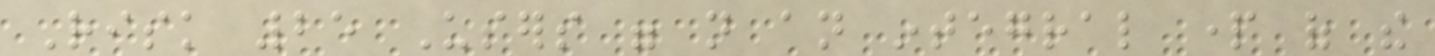Risk 25 Users were not an integral part of the
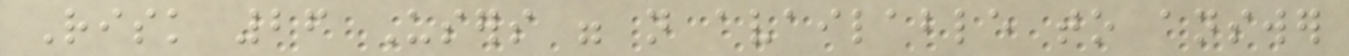Risk 26 Users were not available to answer
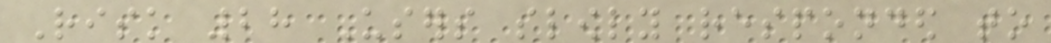Risk 28 Users slowly responded to
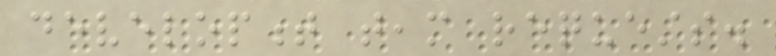development team requests.
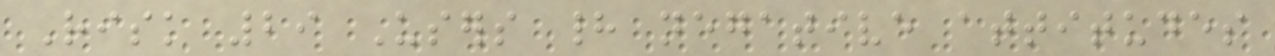Risk 29 Users had negative attitudes
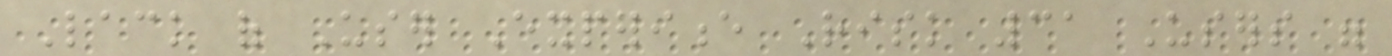Lack of User Experience Risk 31 Users were
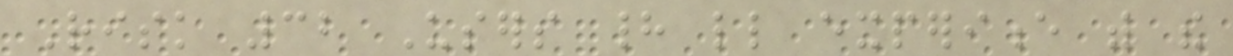Risk 32 Users had little experience with the
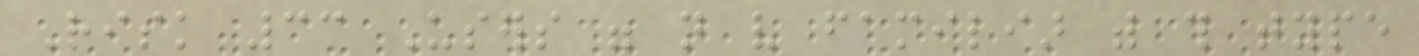Risk 33 Users were not very familiar with this type
